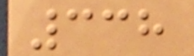338
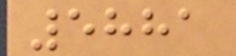5881
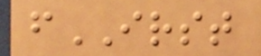fIRST
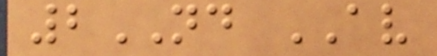2ND AV
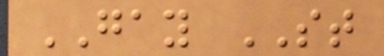GAY ST
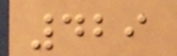429
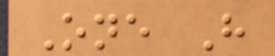One H
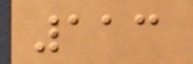113
